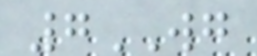7WG
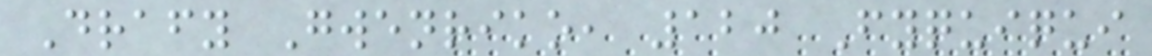Drafy Gwenriko, 120 Fyquiqui
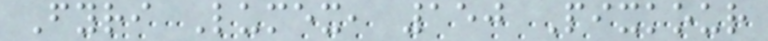Fyri Lumex, 150 Pixkour
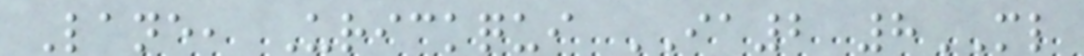Lane, Urickqui IA2 8ML
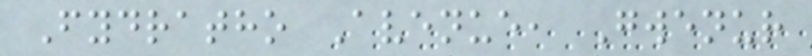Fydratho Avenue, Gwenur
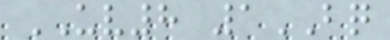UV8 1BQ
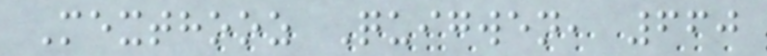Mexthooz Quigwen, 660
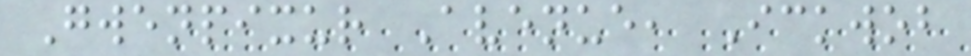Gwenpixur Avenue, Ickwob
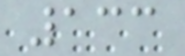133
